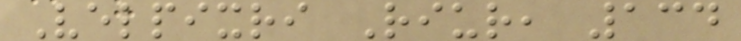Velpixri Riur, 134
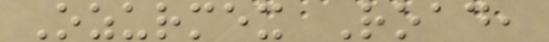Ozurmex Road,
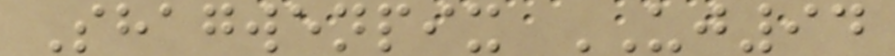Shagwenpix UJ94
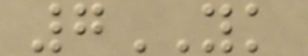7YK
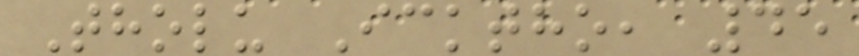Tholu Icktho, 45
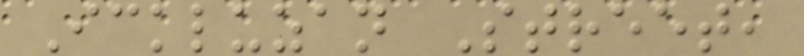Ickluzan Street,
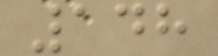148
